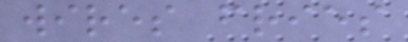wires fries
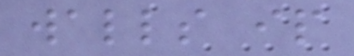walls ip
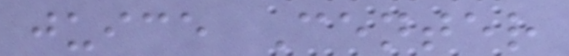juice Center
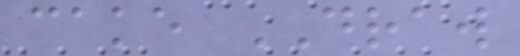cake DRAW
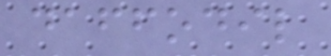daffodil
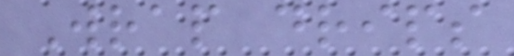Wrap drips
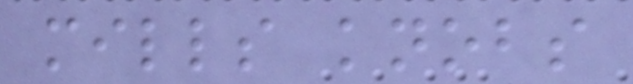mills knobs
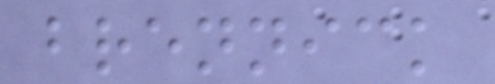brennick
